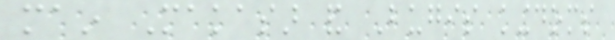main Makasar and Bugis kingdoms
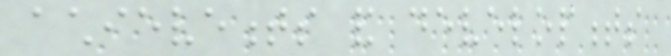achievements and developments
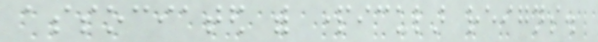associated with particular reigns.
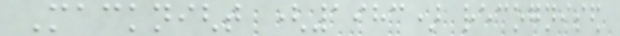Macknight (1983) recognised
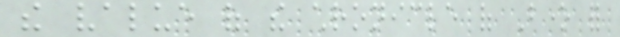the value of the chronicle of Bone for
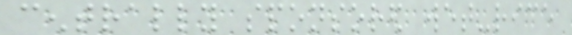centrally sponsored wet-rice
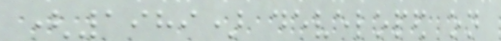(1989) developed on
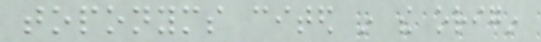toponyms cited in the origin
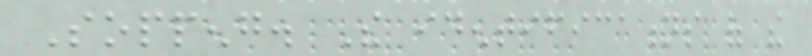Soppeng. The identifications of the
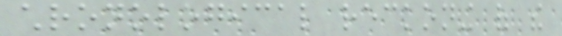chronological reckoning of the
